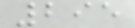295
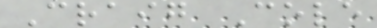Craig Cole
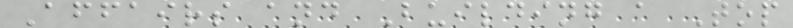Affairs and Building a Top
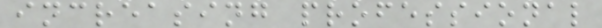increasing professional
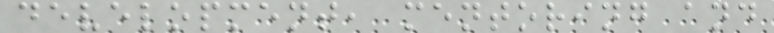development, mentoring and
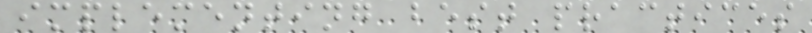implementing best practices
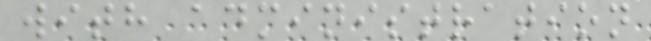with administration
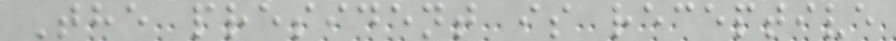The president is receptive
